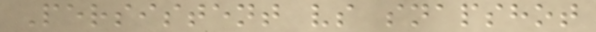Persistent vs snapshot
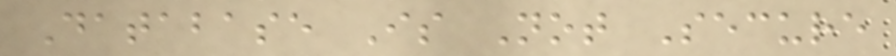Database Is Not Secure
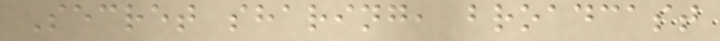Secret sharing, broadcast
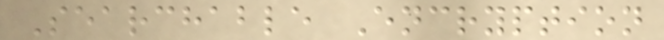Searchable Encryption
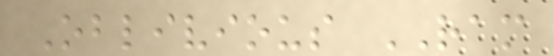Oblivious RAM
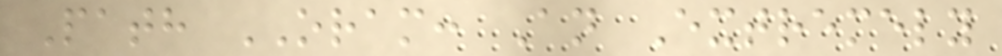Path ORAM: An Extremely
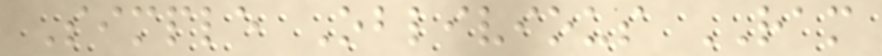Simple Oblivious RAM
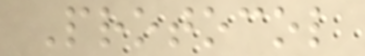Protocol
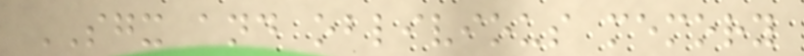SGX and oblivious memory
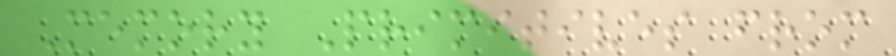Memory Primitives from
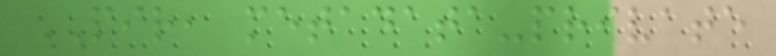PIR, metadata-private
